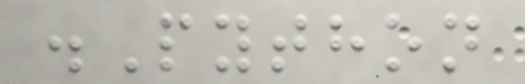.Python
